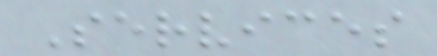Services
